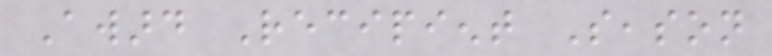Award Recipient Season
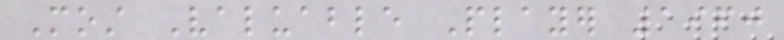Most Valuable Player 1960
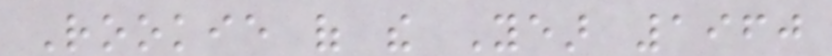Rookie of the Year 1960
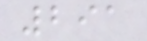291
